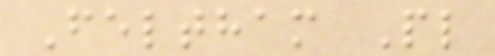Feltham Pl
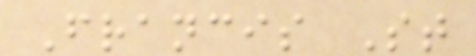Francis St
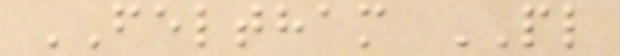FELTHAM PL
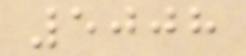5008
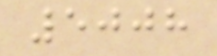5008
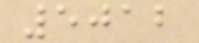5012
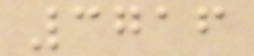3716
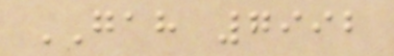GAH 7992
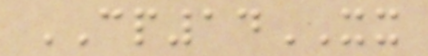CP14XX
